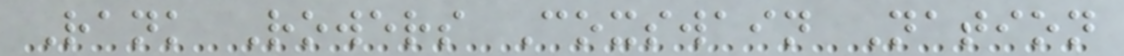Rank Rowers Coxswain Nation
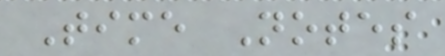Time Notes
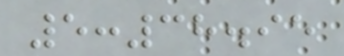5:38.95
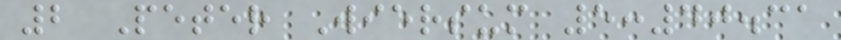2 Peter Wiersum 5:40.31
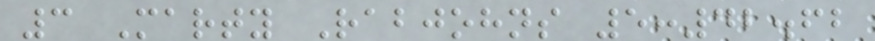3 Marty Rabjohns 5:42.62
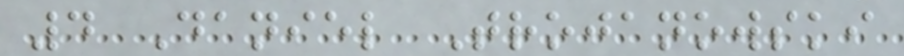4 Daniel Trojanowski
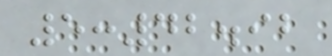5:42.92
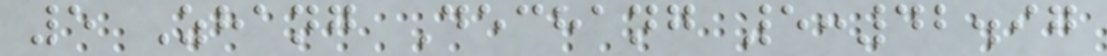5 Zhang Dechang 5:42.97
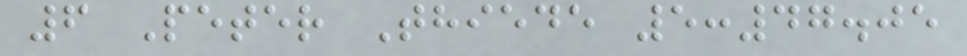6 Peter Thiede 5:47.05
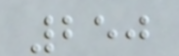250
